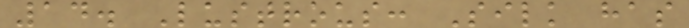14. Lustrous: Silk has
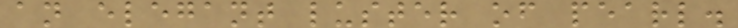an elegant luster of pearl.
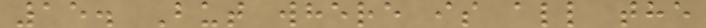15. But where is all the
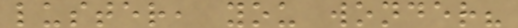luster, you wonder?
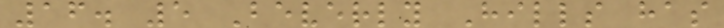16. 5 Beverly Hills has
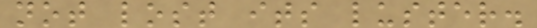not lost its luster.
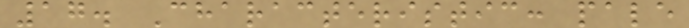17. Characteristic: pale
